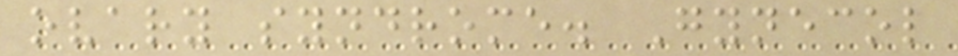ovary syndrome. Gynecol
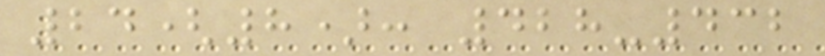24(8): 428-432
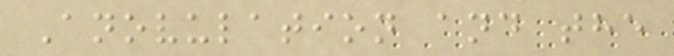Anovulation and the
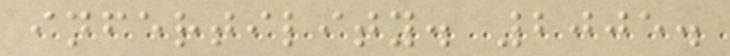infertility. 2005.
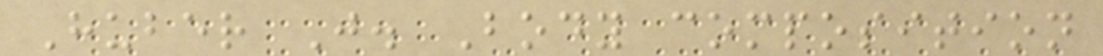Huber J. Body composition
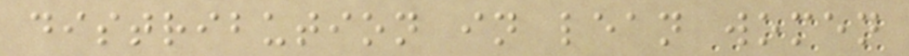distribution in lean women
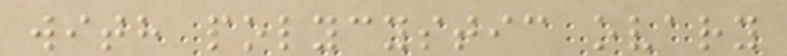with polycystic ovary
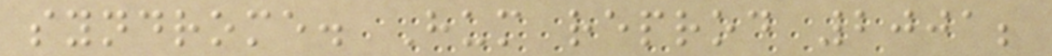syndrome. Hum reprod 2001;
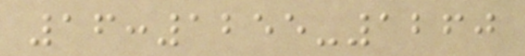16:1255-1260
